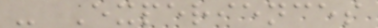- Experiences
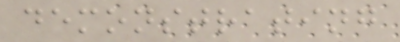demonstrating
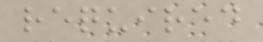required
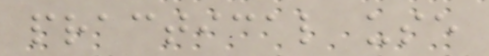practical use
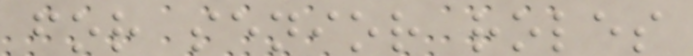for senior roles
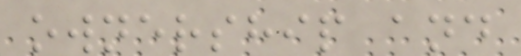ownership and
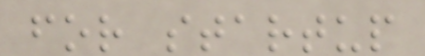for startup
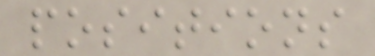positions
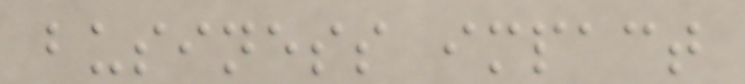business impact
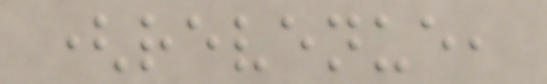(revenue,
